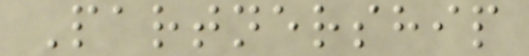Partnership
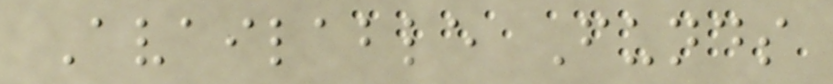Available Funds
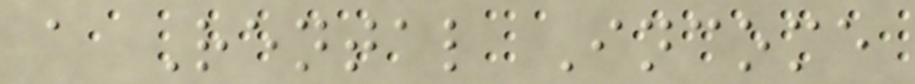a Rental Income
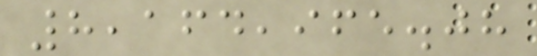8,164,965.08
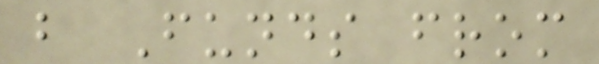b Funds from
